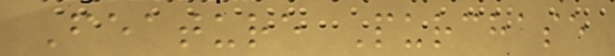Feature Purchase
